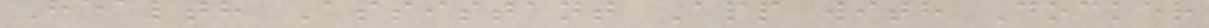Health Assistant App with Docker
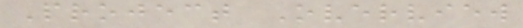Project Overview
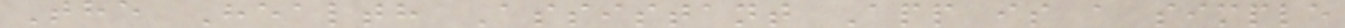The Health Assistant App is a simple
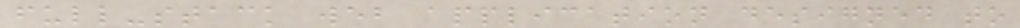full-stack web application designed to
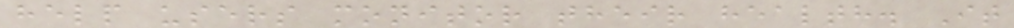help users monitor their health. It
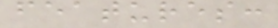features:
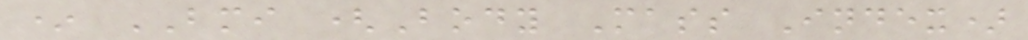* BMI (Body Mass Index)
